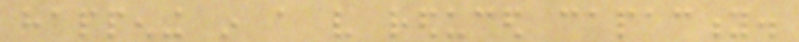happening in a very reduced capacity.
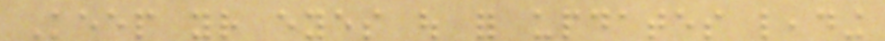Keep your eyes out for updates leading
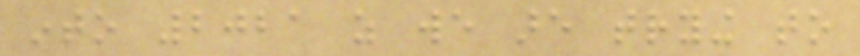into 2021 as we are trying to
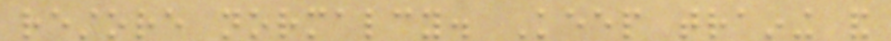restore normalcy. Keep training and
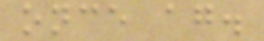once again.
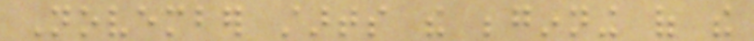November starts the beginning of the
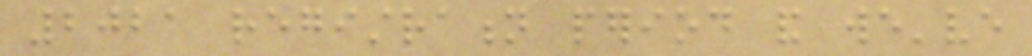2021 registration period and we've
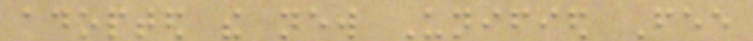adopted the new Unified Fee
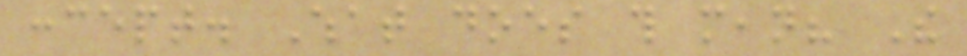concept. What does this mean? The
